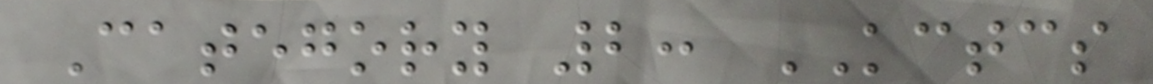Category 2: KCTCS
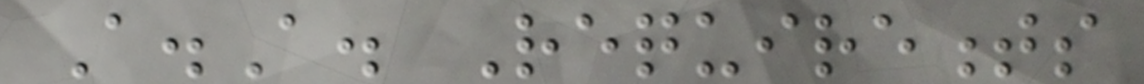A.A. Requirements
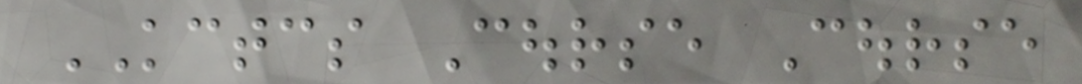KCTCS Course Course
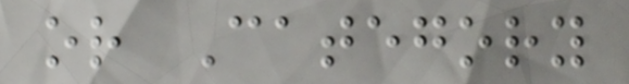or Category
